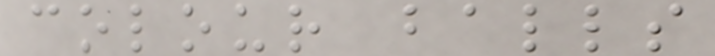colour balls
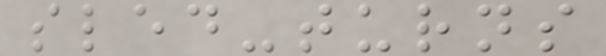sled-turns
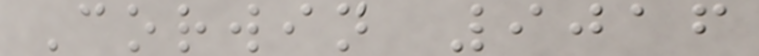Corwin 9016
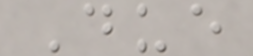Due
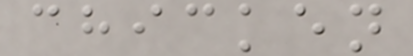chicken
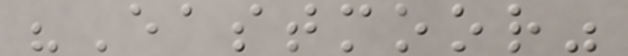"Eastmoor"
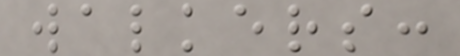walkers:
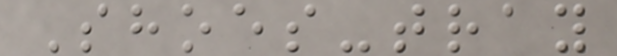Shoes-tray
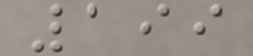199
